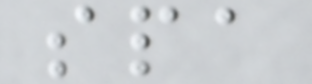spa
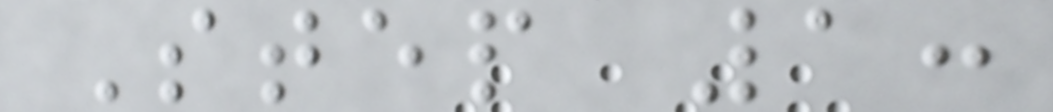Step 1:
